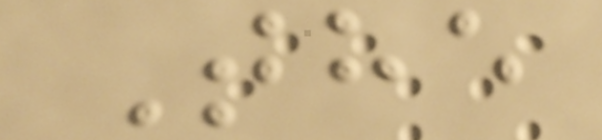The
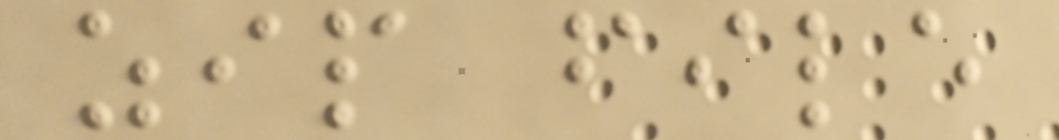zip file
